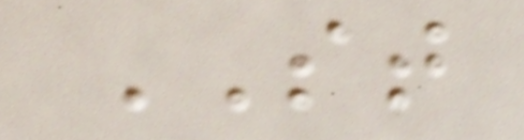ST
